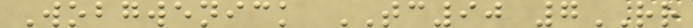Wobgwenick TC90 7RR
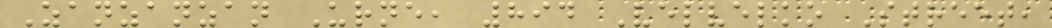Zanzanzan Urne, 894 Velvelko Street,
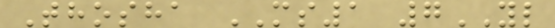Thosha MS1 7YL
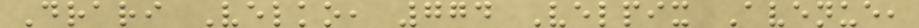Drari Velko, 774 Velpix Avenue,
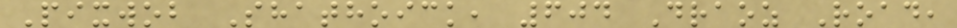Pixwob Shathoick, 604 Draoz Road,
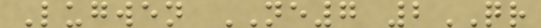Lugwen NE7 2QR
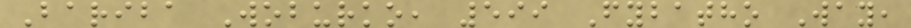Bariba Woburko, 599 Fybatho Way,
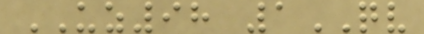UZ98 1QV
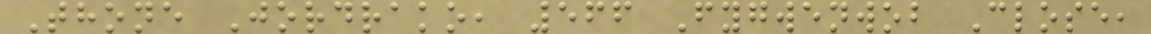Thone Jordrako, 566 Fygwenwob Close,
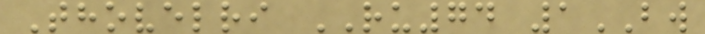Thovelri RU74 1BW
